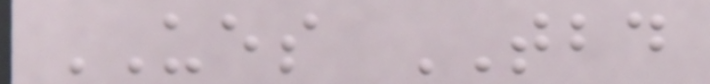UES TBD
